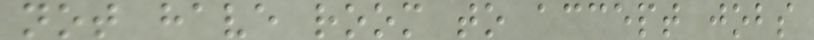not have room to accept jobs
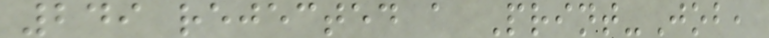249 rejected a Print-Job,
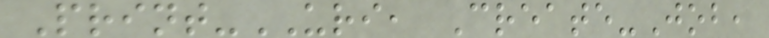Print-URI, Create-Job,
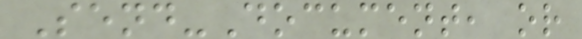Send-Document, or
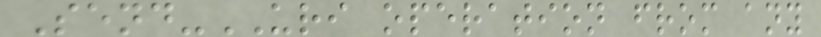Send-URI operation from any
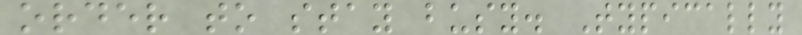order to stay busy. Typically
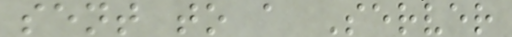sent to a Server
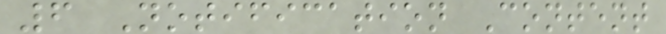6 Notification Content
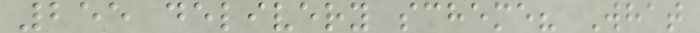255 delivery scheme? What
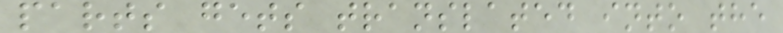parts gets translated into the
